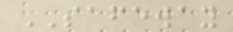SAFEWAY
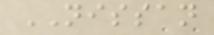NISSAN
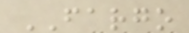FARGO
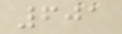601
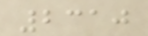2310
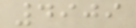4909
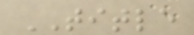TITLE
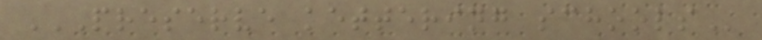PRESERVE KETTERING SCHOOLS
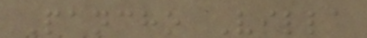Pancho Villa
